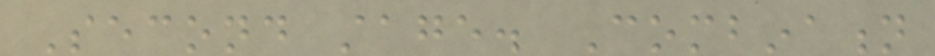Second stage. Combination
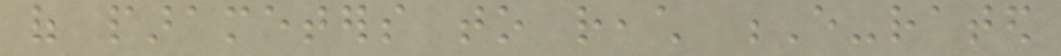of parameters to reach E-rated
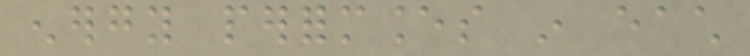energy performances in each
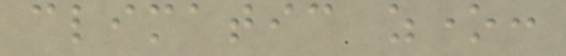climatic zone:
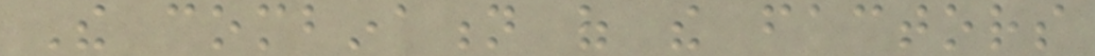The combination of the factors
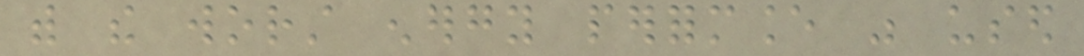with the worst energy performance was used
